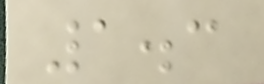1.3
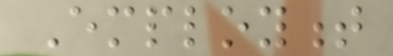Employment
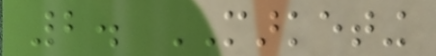2. MARKETING
